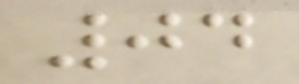04
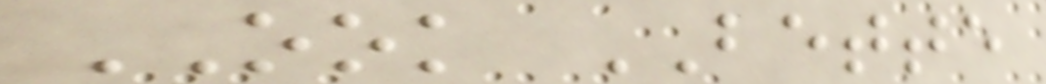OOK BETTE
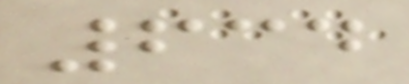634
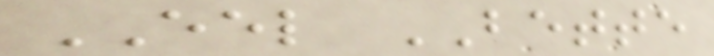EEL BETTE
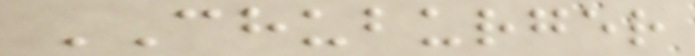CHUBURGER
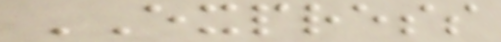EXPRESS
